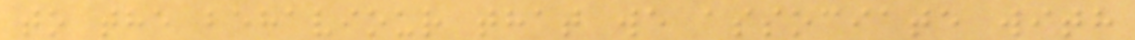to the behaviour that we associate with
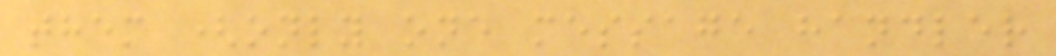them (only one message handler
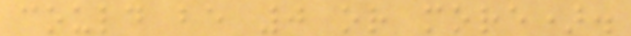could be 0 or more).
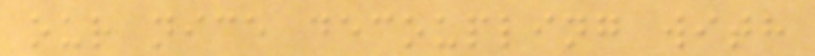our nice decoupling with
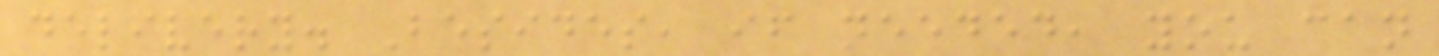delivery. Besides, if needed, you can
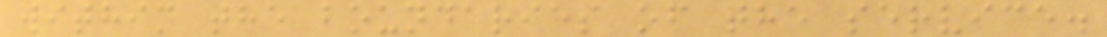within the boundaries of the service.
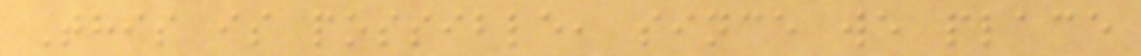This is possible, since we place
